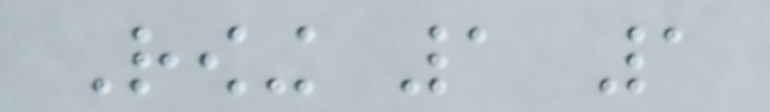Rowing 1 1
